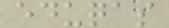eduqas
